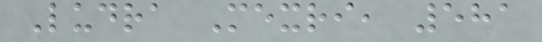Ludra Mexri, 581
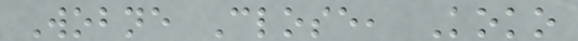Wobne Close, Koko
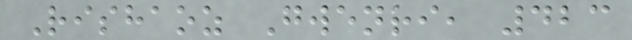Rishaoz Gwenri, 423
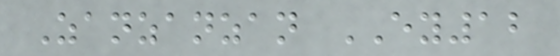Zanzanzan EY12
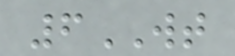6WT
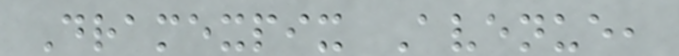Dramexpix Avenue,
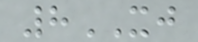8XJ
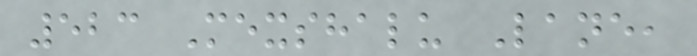523 Mexshalu Lane,
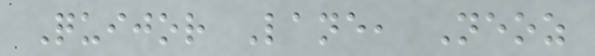Quijor Lane, Neoz
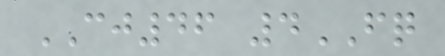CJ46 4FQ
